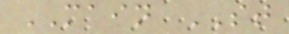MAIN ST
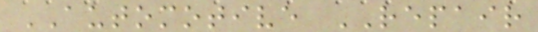AUTOMOTIVE REPAIR
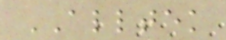ALLTEK
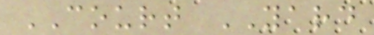COURT YARD
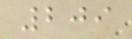209
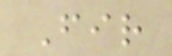Fir
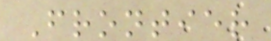Frontier
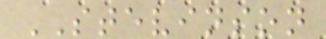STEVINSON
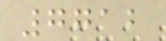7712
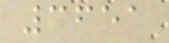3651
